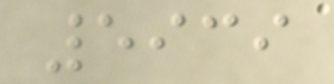5939
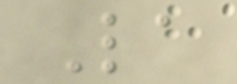La
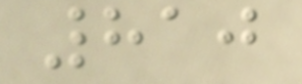810
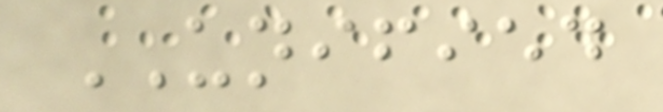UNIFIED
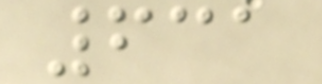631
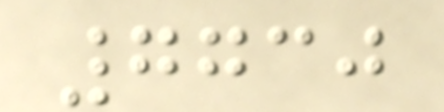7730
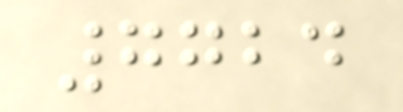7724
